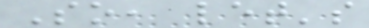So, let's
